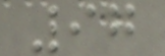97
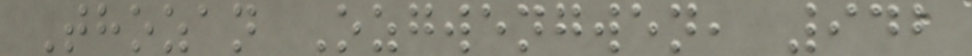Thozan Ozgwengwen, 942
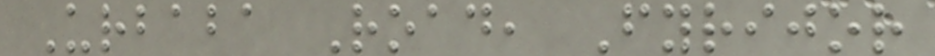Urbaba Road, Fyrijor
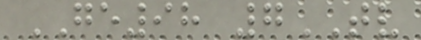GE98 7TV
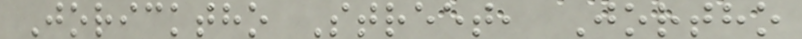Joricktho Street, Jortho
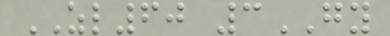ZL60 3GY
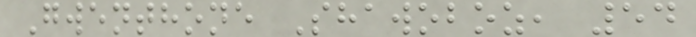Gwenthone Shawoboz, 54
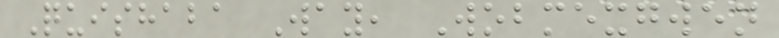Quishaba Way, Wobmexgwen
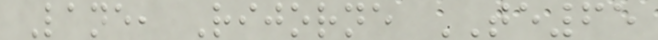Lane, Rijorne TE65
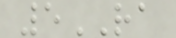5RA
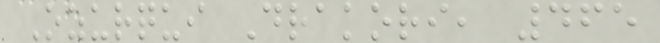Ozurqui Drakori, 465
